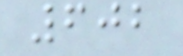602
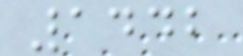1442
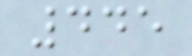445
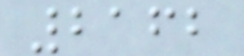2162
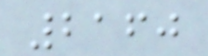2160
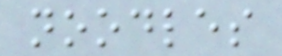noodles
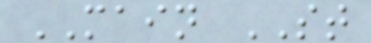MAIN ST
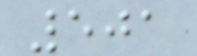501
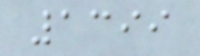1399
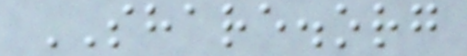SHARE.org
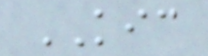KIC
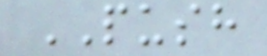PUSH
